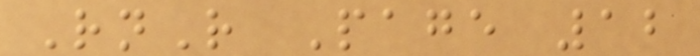RnR Page 12
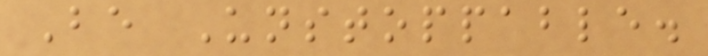Be Unstoppable.
